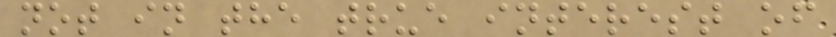not in the true interest of
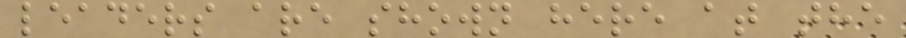leaders are shown here at the
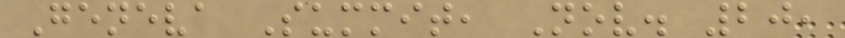Geneva Summit, Nov. 20,
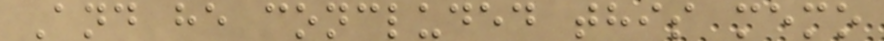And he concluded this memo
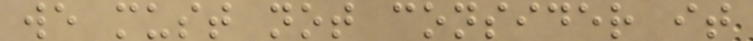we must not consider it
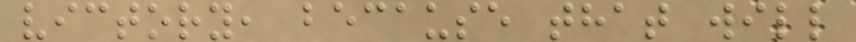victory, because that will
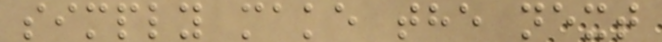simply make the next
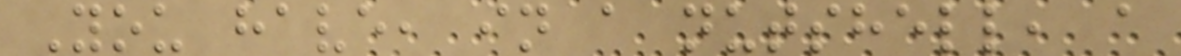You have, in a nutshell, a
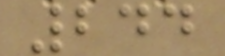244
